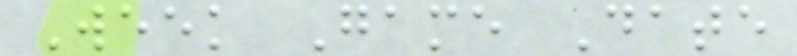Week Game Date
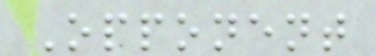Opponent
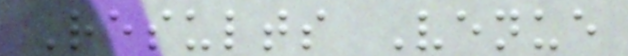Results Venue
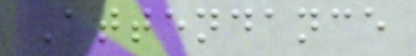Attendance
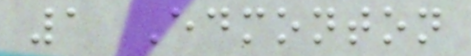1 Edmonton
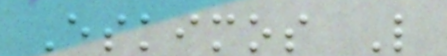Eskimos L
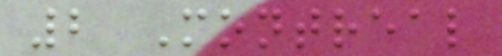2 Montreal
